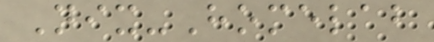Nix-Homelab
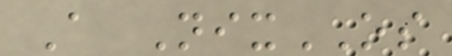A NixOS
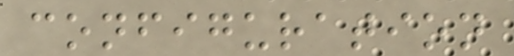configuration
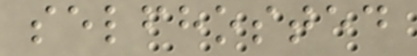selfhosted
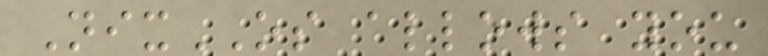NixOS allows you
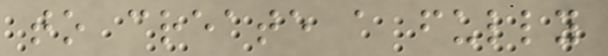to create a fully
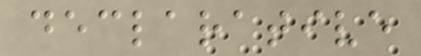declarative
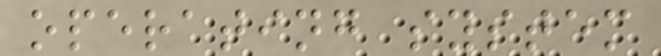operating system
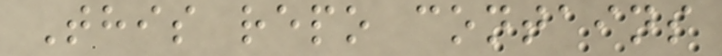This repo contains
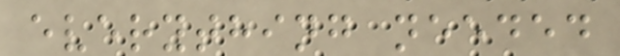everything needed
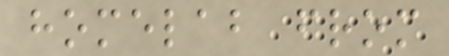homelab from
